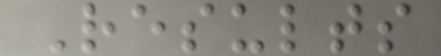Results
